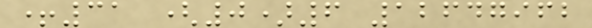+31 (0)6 12647962
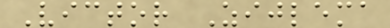Victor Zijlema
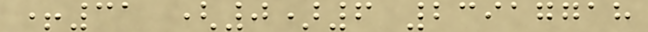+31 (0)6 23917718
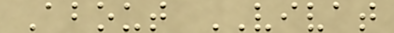About VIVAT
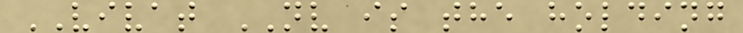VIVAT NV is the holding
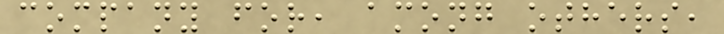company for, among others,
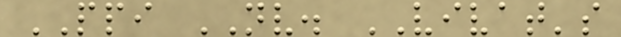PPI NV. VIVAT's
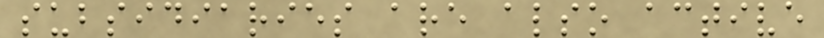subsidiaries are also active
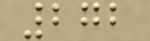272
